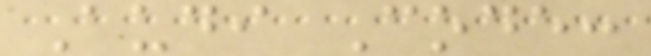Audi Code:
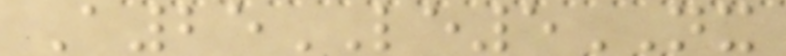A25LE5NX
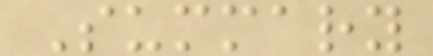Summary
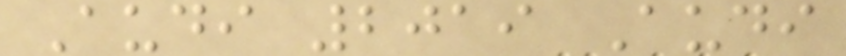Audi 2019 Audi
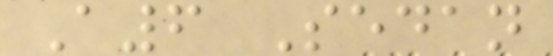A6 Sedan
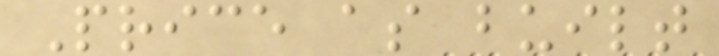Price as built
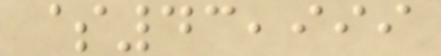$43,999
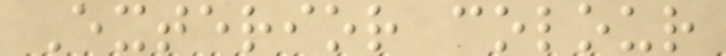Exterior colour
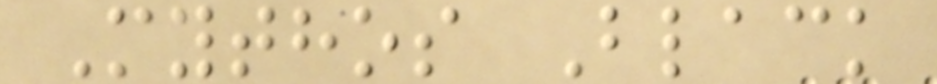Mythos Black
